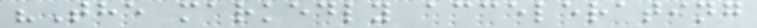"The markedly accelerating
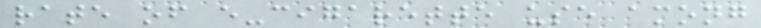rate of e-cigarette use among
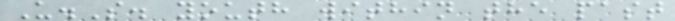U.S. youth within the past
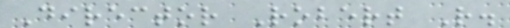Director Robert R.
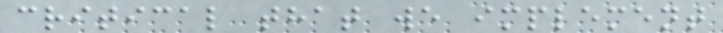critical that we implement
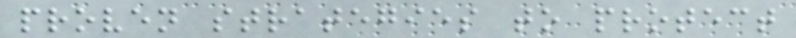proven strategies to protect
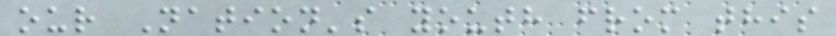our Nation's youth from this
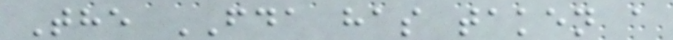The FDA has taken a
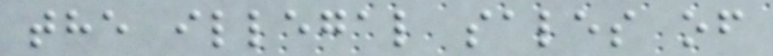the illegal sales of
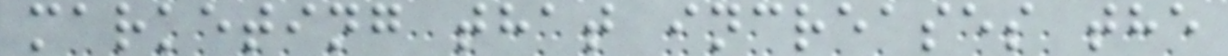marketing that increases the
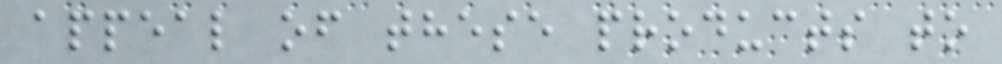appeal of these products to
